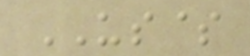US$
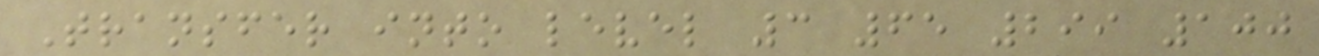Transfer into level 3 65 299 100
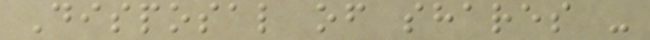Disposal of shares -
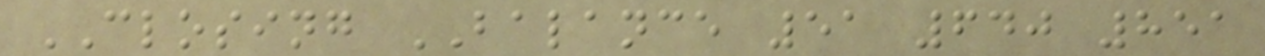CLOSING BALANCE 51 640 851
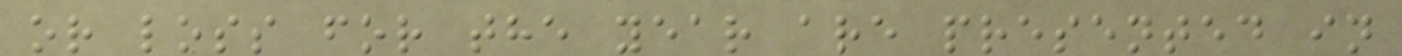or loss for the year are presented in
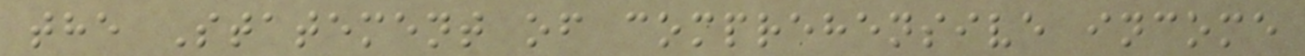the Statement of comprehensive income
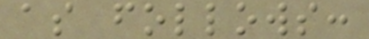as follows:
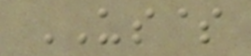US$
